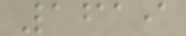1619
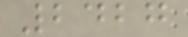2427
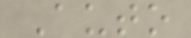Auto
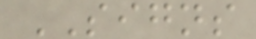SIGNS
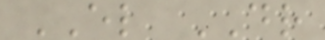EL DR
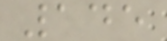145
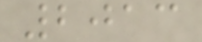2013
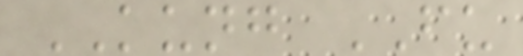KUNG FU
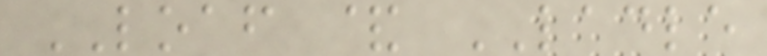LOAF & LADLE
